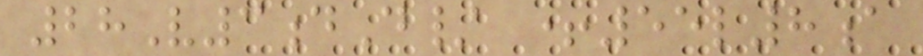28V3dD/ +55l8a
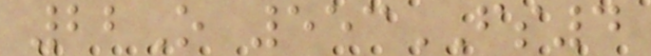22O 553FS4
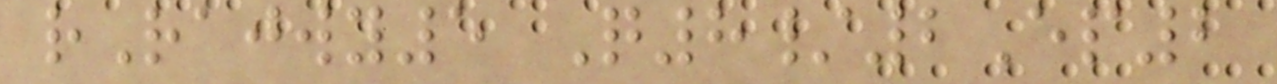rRajwy5 Q8/2Ep2
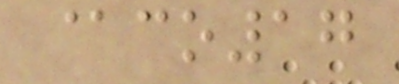@co17
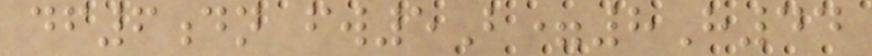df6dn fw5B=8H44
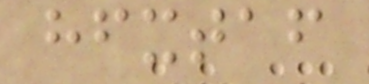hfxtaf
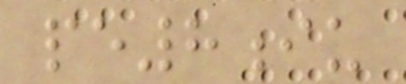pe8iu
